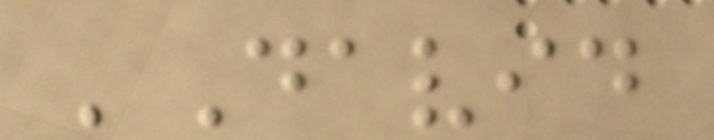'David
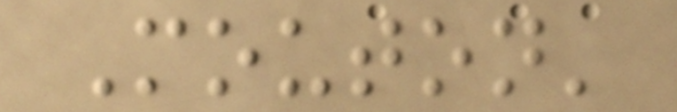Mouton'
